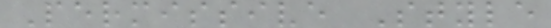Permissive Style
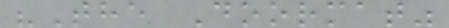"The Doormat"
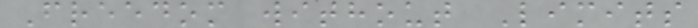Freedom without Limits
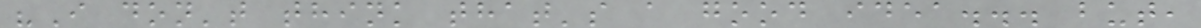"I don't think that's a good idea... but,
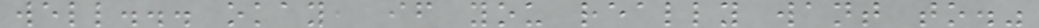well... okay, if you really want to."
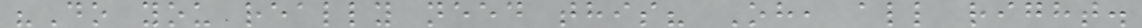"Do you really need this? Oh, all right.
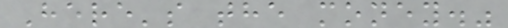Here's the money."
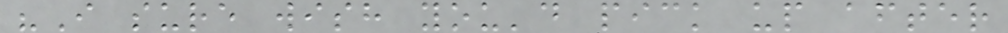"I sure wish you'd pick up after
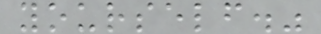yourself."
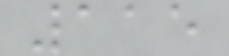115
